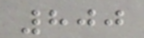800
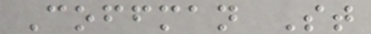Coffman St
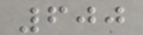600
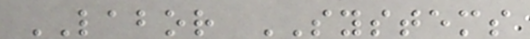LABOR SYSTEMS
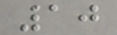10
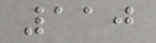110
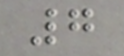7
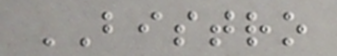BISTRO
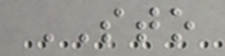STO
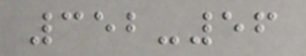352-56
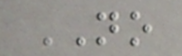NO
